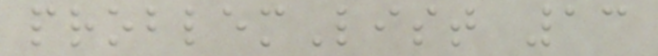problemList 13
